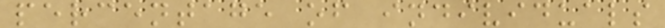percentage of individuals
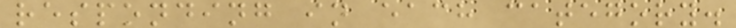responding in each category.
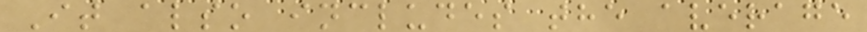It also includes the average
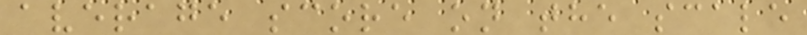average score on the scale
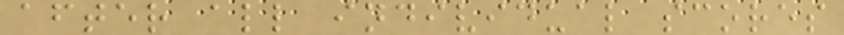after all individual scores
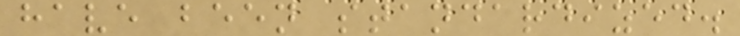have been standardized.
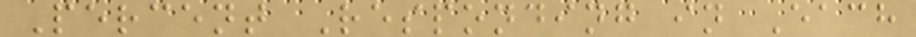Percent Responding in Each
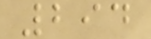294
